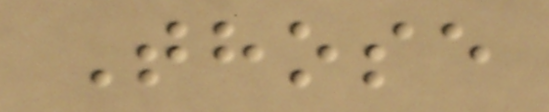Those
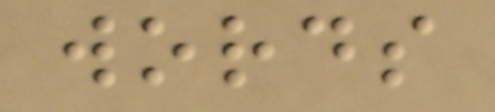words
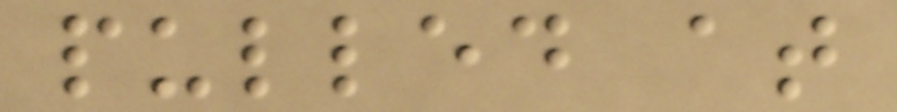pulled at
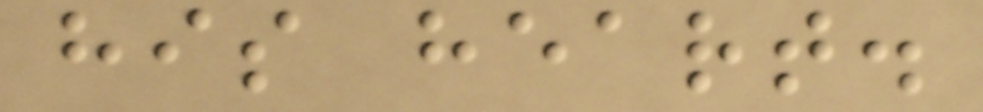his heart.
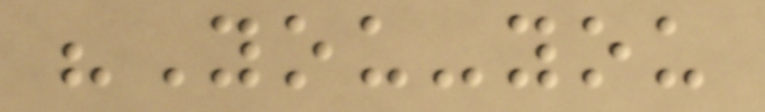"You-you
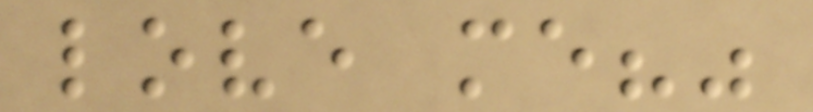love me?"
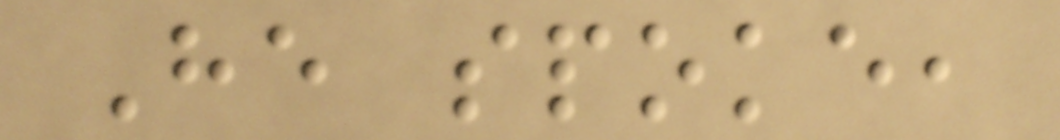He spoke,
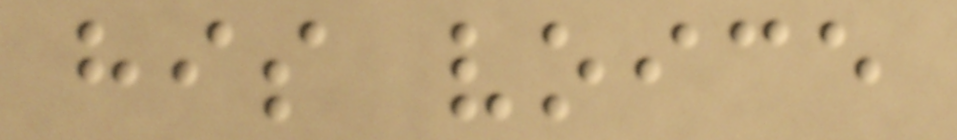his voice
